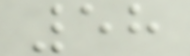58
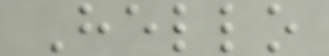Hello
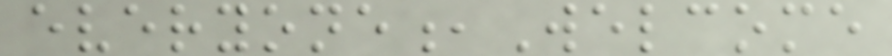everyone,Welcome
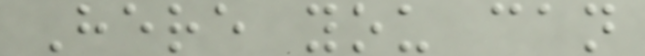Here you can
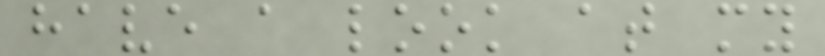have a look at my
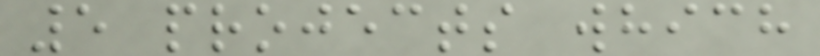5 projects which
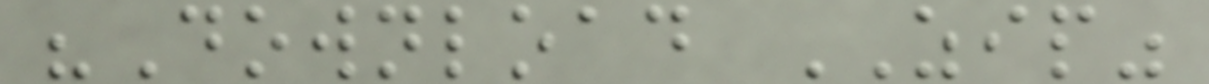"Download ZIP"
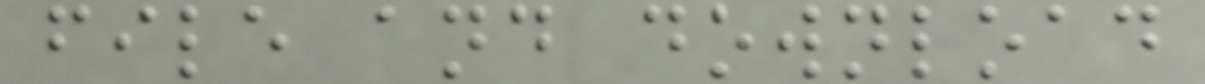file and download
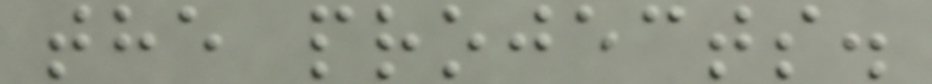the projects.
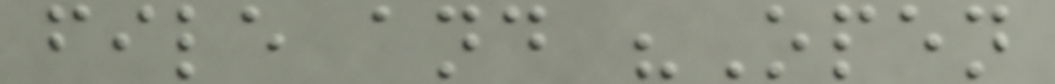file and "Open
